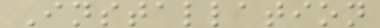Installation
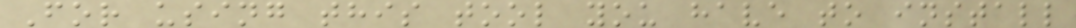For using this tool you have to install
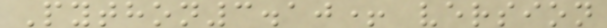Python3.10+ version
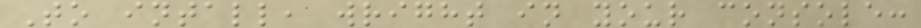To intall, wright in your console:
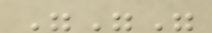"""
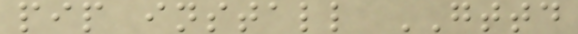pip install GTTD
